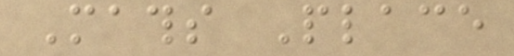Maths Place
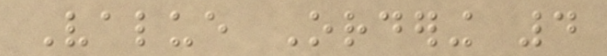Value Ordering 4
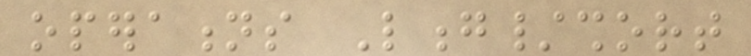operations Long/short
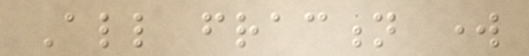All fraction work
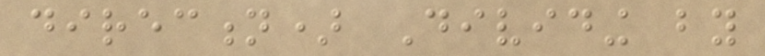direction) Dividing by
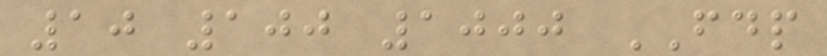10 100 1000 FDP
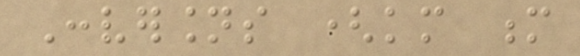Conversions (km m
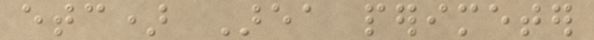etc) Area perimeter
